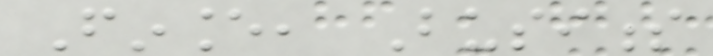Finance, Business
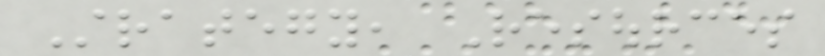Strategy, Resources
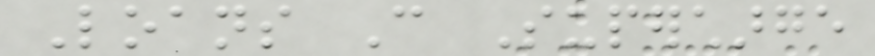Loans Can Supercharge
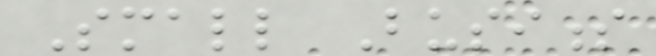Small Business
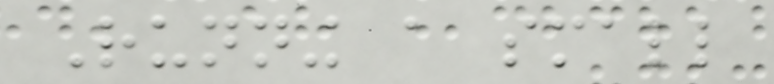Running a small
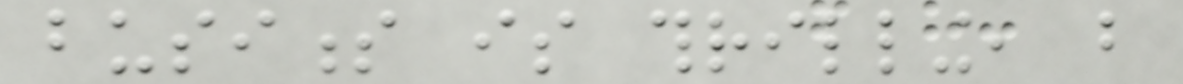business is thrilling, but
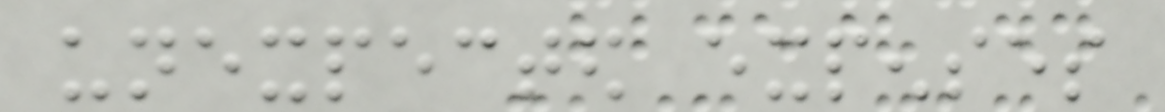unexpected expenses
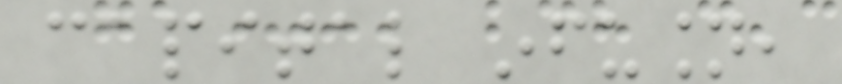capital infusion,
